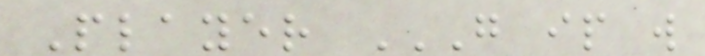Player G IP W
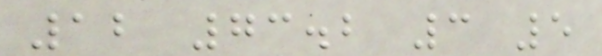12 73.2 3 5
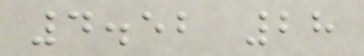4.52 28
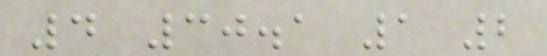4 30.1 1 2
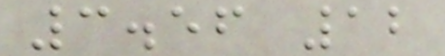3.56 12
